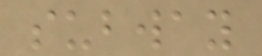subway
